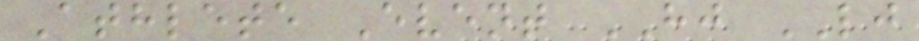Athlete Event HJ LJ
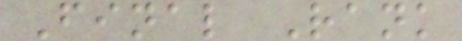Final Rank
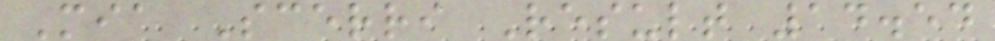Mia Scerri Result 14.54
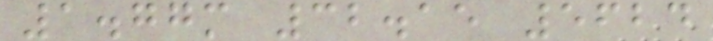1.77m 32.15 5624
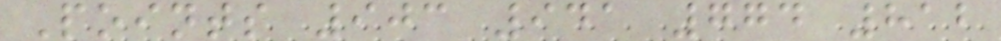Points 903 941 774 812
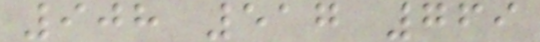908 517 769
